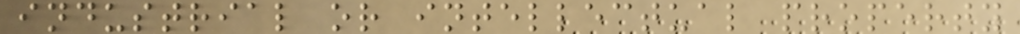industrial or intellectual property
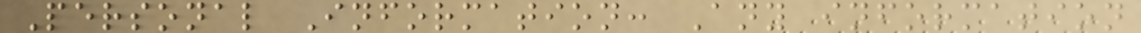Personal Information: Any information
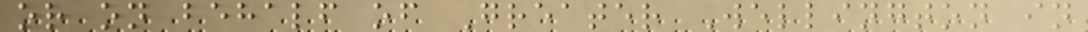or on behalf of Greater Wellington in
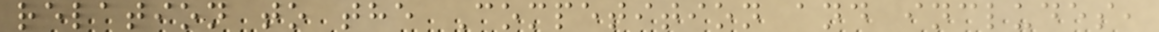relation to the Competition and includes,
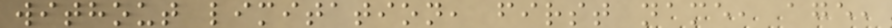without limitation, first name, age,
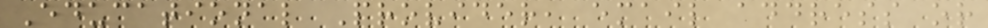Educational Provider, email address or
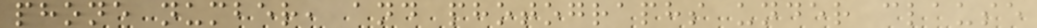phone number, and photographs under clause
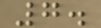7.
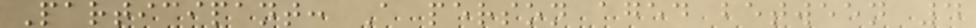Participant: A person aged between 4
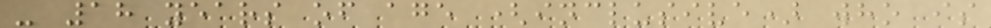- 18 years of age (inclusive) who is
